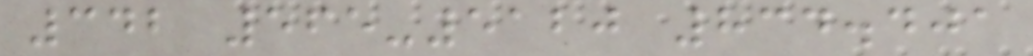342 565-5120 834.401
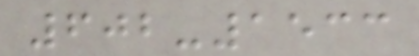602-1533
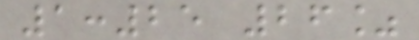1:25 26%
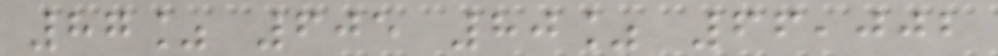87% 605 80% 66,002
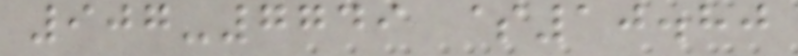907-7749 $10.80
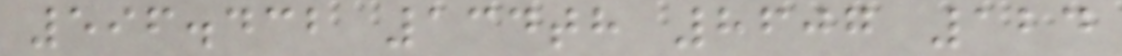596.432 134th 8607 124
